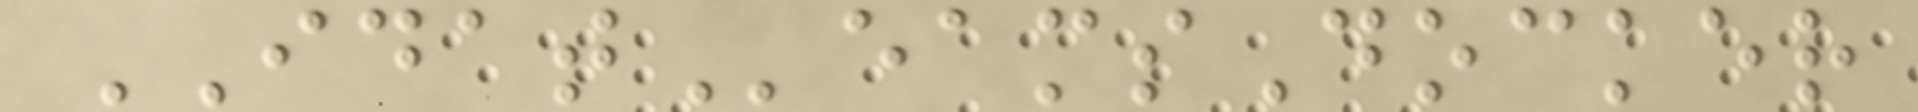IDATeamsDocker
